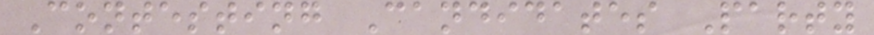Contesting Candidates Party
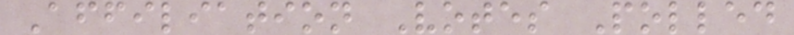Affiliation Votes Polled
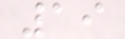19
